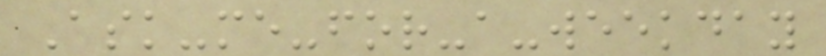Ask-me-for-a-weekday
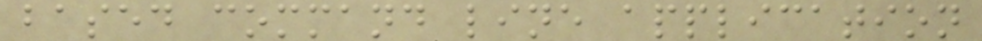based command line application
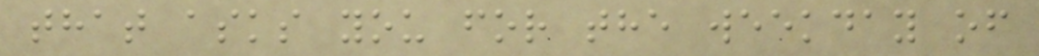that asks you for the weekday of
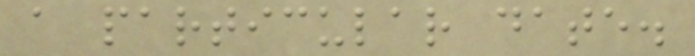a particular date.
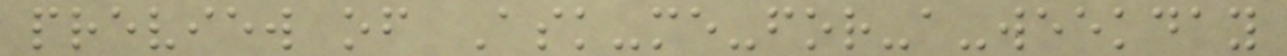preview of Ask-me-for-a-weekday
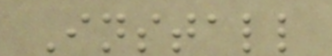Install
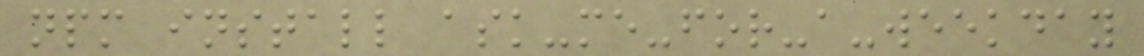npm install ask-me-for-a-weekday
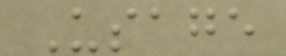Usage
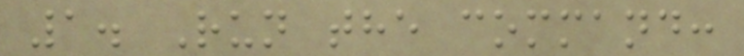1. Run the command:
